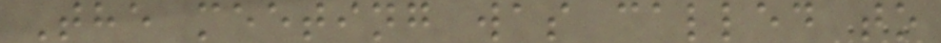The meeting was called to
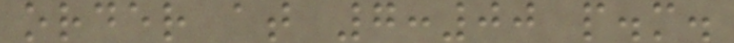order at 7:00 p.m.
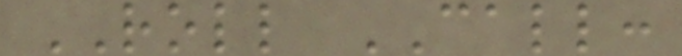ROLL CALL:
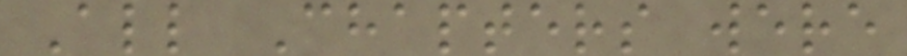All Chapters were
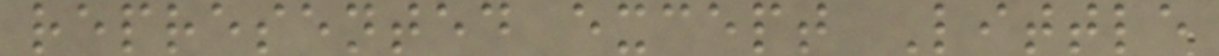represented except Little
